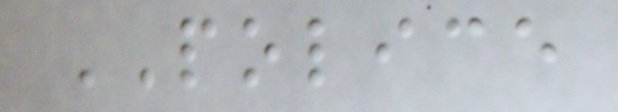POLICE
